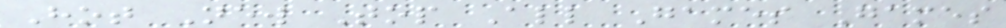Hot New Top All Games Games
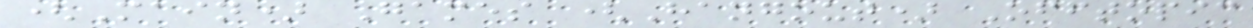(Main) Games (Hangout) Offtopic
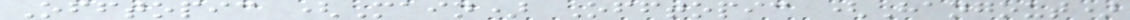Offtopic (Main) Offtopic (Hangout)
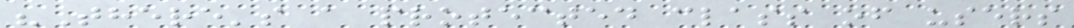"There's a protected class of users
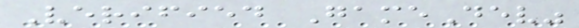Verified GameDev"
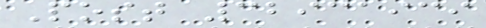Post 32931939
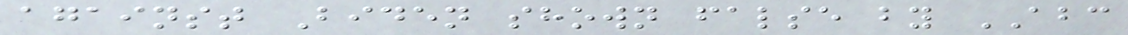against Biden shown false by ABC
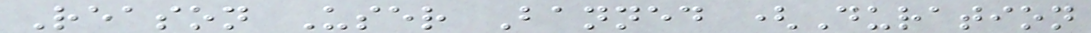Reason User Banned (Duration
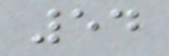54
